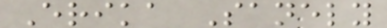Erika Sanely
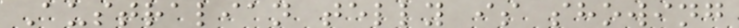Australian telly is showing
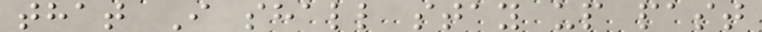that I shall stay up past
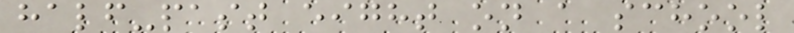half-past eight on a school
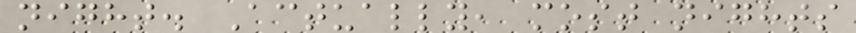night. Actually, most nights
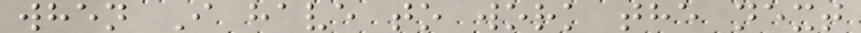when I have to work the next
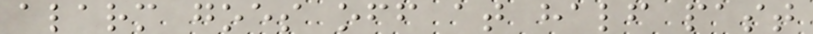alarm goes off at half past
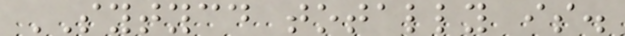SYTYCD totally is.
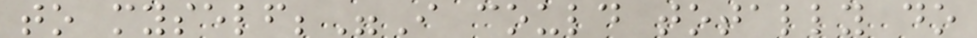to myself;"I could totally do
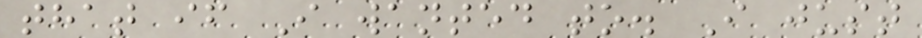that if I wanted to. I just
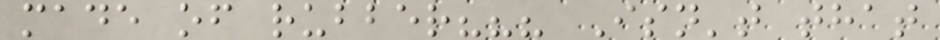made of rubber??? Isn't that
